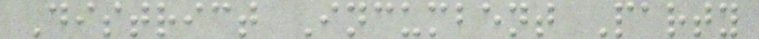District Incumbent Party
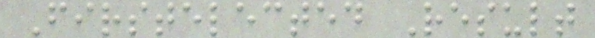Firstelected Result
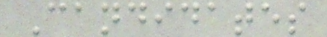Candidates
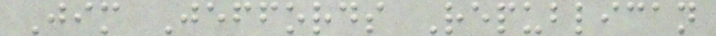Jim Jeffords Republican
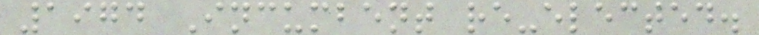1974 Incumbent re-elected.
